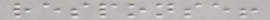response!
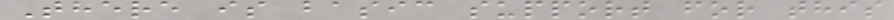There is basic support for this
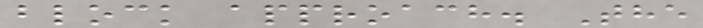block approach. The
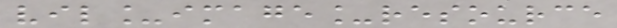vil_image_resource
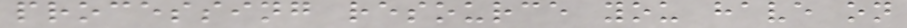processing resource you have on
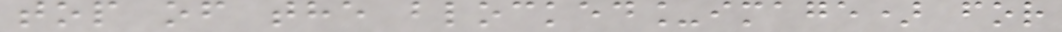top of the blocked_image) for
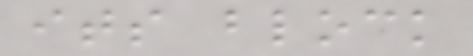its block
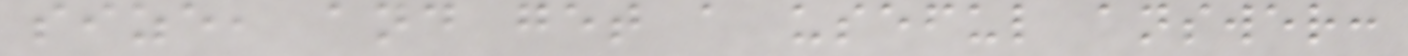size, and get a useful answer:
